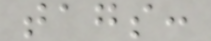tags:
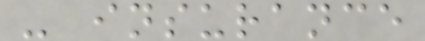- insurance
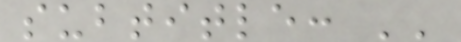subtitle: ''
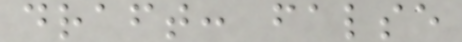draft: false
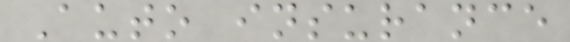Auto insurance
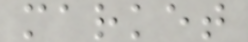market
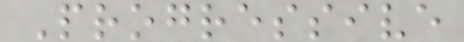Progressive
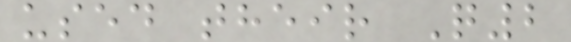used their Q2
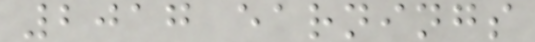2017 earnings
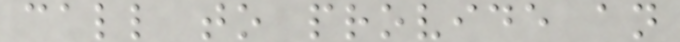call to provide an
